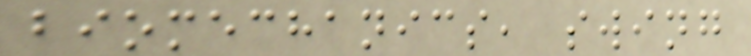biomechanics, swing
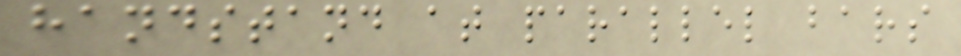handstand at parallel bars
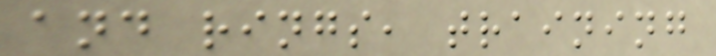and rings, training
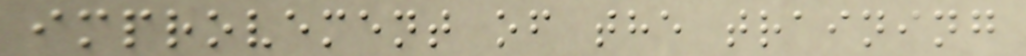improvement of the training
